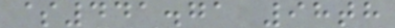$441.71 98th
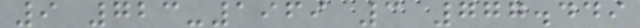9 723-1969 3 777.449
